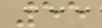55
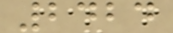2424
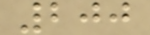200
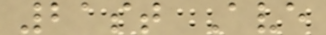21st Ave
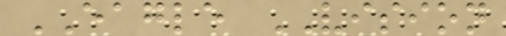EAGLE VISION
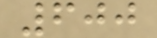600
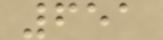651
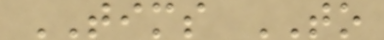TIMS TO
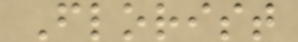Florist
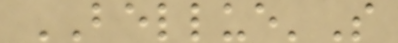BELLUE'S
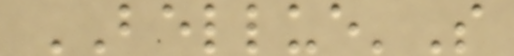BELLUE'S
